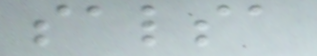salsa
